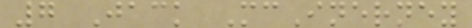7 Jack McInerney
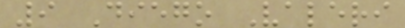9 Diego Valeri
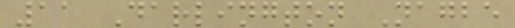11 Darlington Nagbe
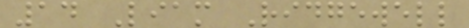14 Liam Ridgewell
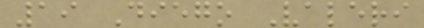19 Diego Valeri
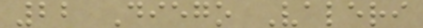22 Diego Valeri
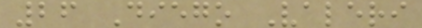26 Diego Valeri
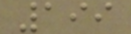199
